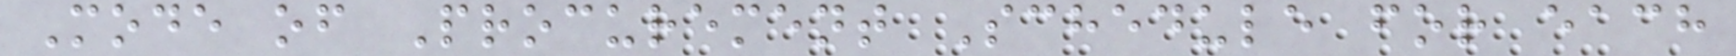Mode of Procurement Schedule for each
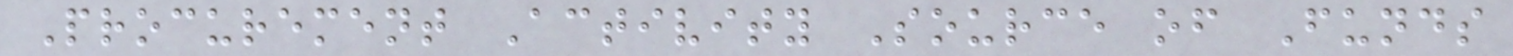Procurement Activity Source of Funds
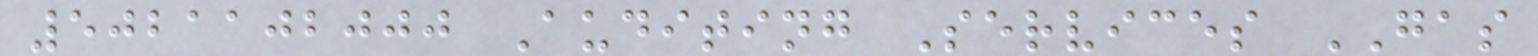5021102000 Auditing Services GAS
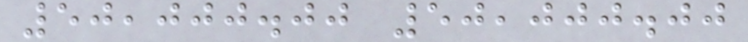50,000.00 50,000.00
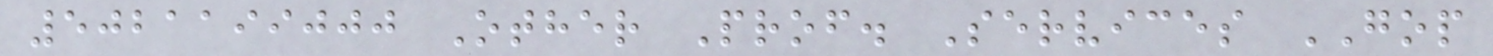5021199000 Other Prof. Services GOP
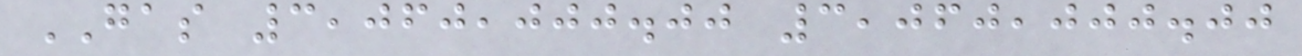GAS 3,060,000.00 3,060,000.00
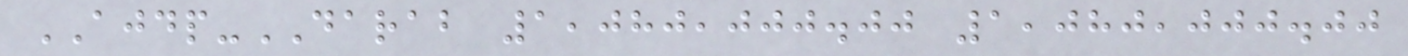AJDP-DARAB 1,080,000.00 1,080,000.00
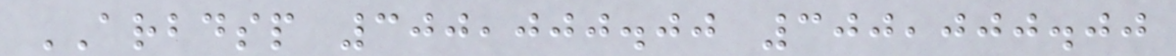ARBDSP 300,000.00 300,000.00
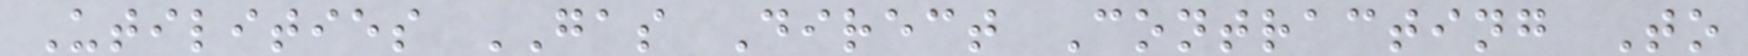Utilities GAS Direct Contracting To
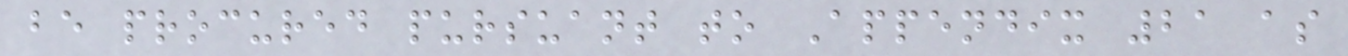be procured pursuant to Appendix 21 as
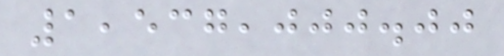1,537,000.00
